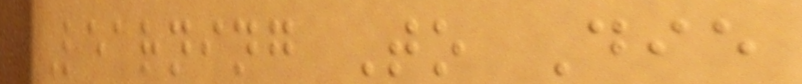Learning To Die
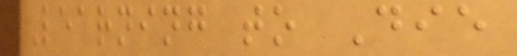Learning to Die
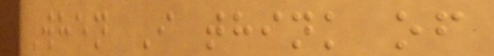When I think of
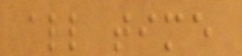all time
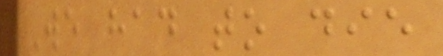We had to die
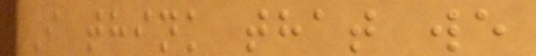I think that we
